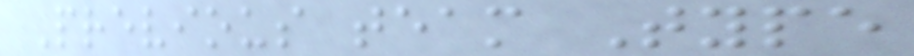Previous team Type
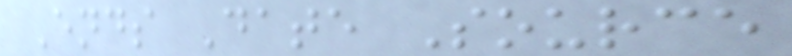Ends Date Source
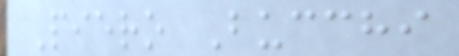Piero Bucchi
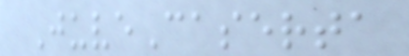JuveCaserta
